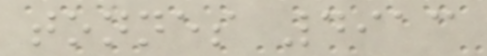tonnes 4913
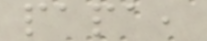papa,
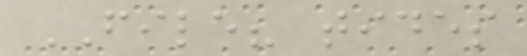FILE? tides
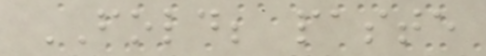FOLD; paste
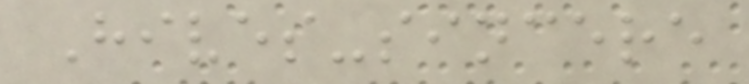Hives-sincere
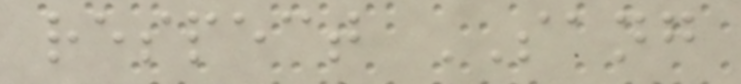respect SANG
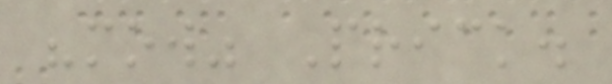"mow" Prick.
